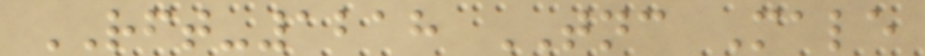RFT-1218 TNC Male
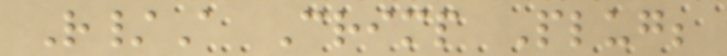R/A Crimp Plug;
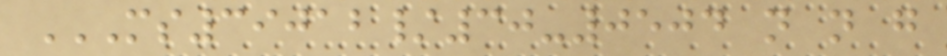MS39012/30-0504 N N G
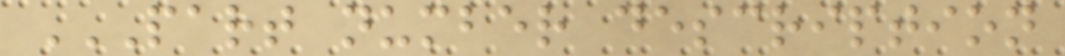PART NUMBER DESCRIPTION
